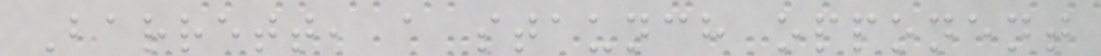Barrett, a staunch opponent
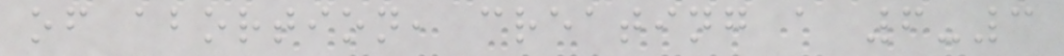of abortion, creating a 6-3
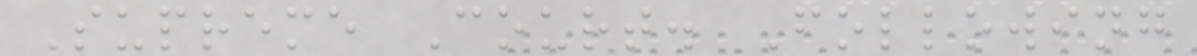Supreme Court. Following
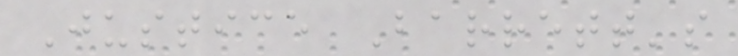Justice Barrett's
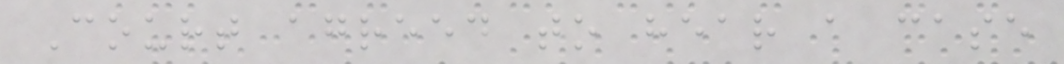Court agreed to hear a case
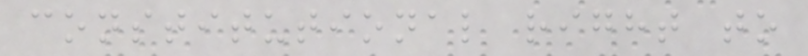constitutional right to
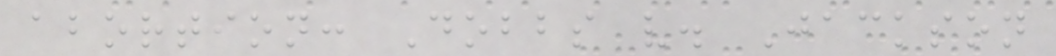abortion: Dobbs v. Jackson
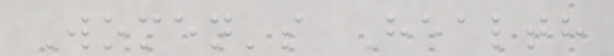Women's Health
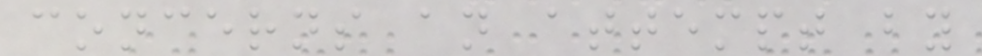concerns an attempt by
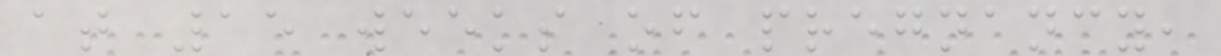at 15 weeks of pregnancy,
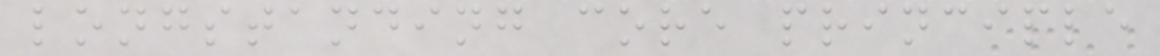longstanding core principle
